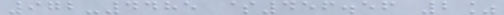972-4485 $456.56 2%
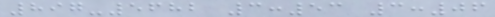897-5682 3:53 3:06
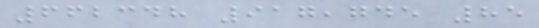662348 917,745 85
